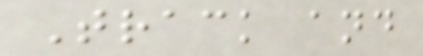Track and
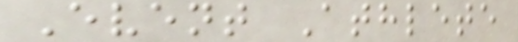Event Athlete
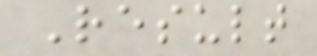Result
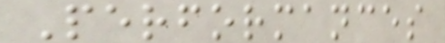Performances
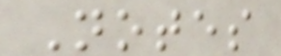Notes
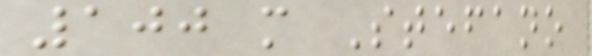100 m Stefano
